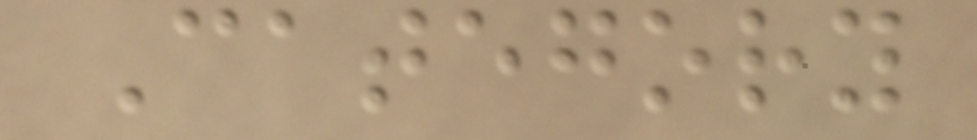Category
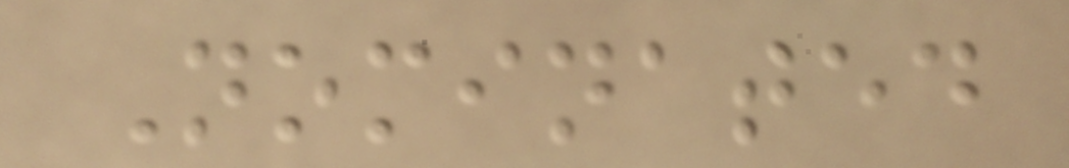Nominated
